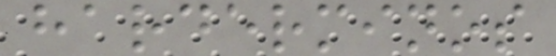harderminos
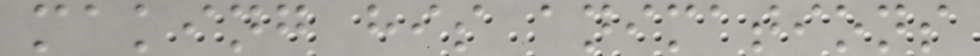making his animations
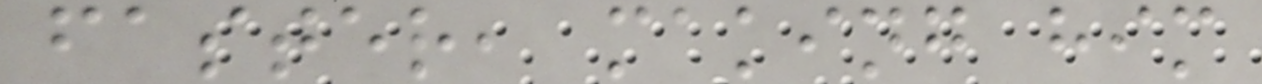faster, making him
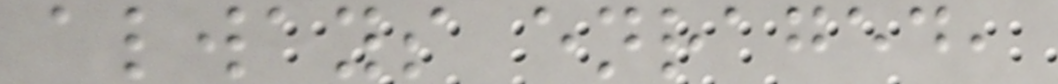always enraged,
